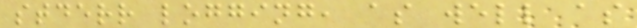stderr logging, as well as
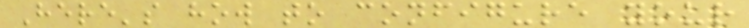Here's how to configure your
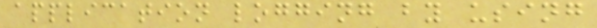application logging by using
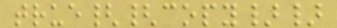true{{copy}}
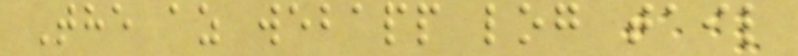The az webapp log tail
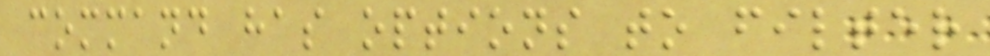command has options to filter
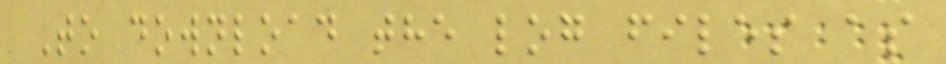To download the log files as
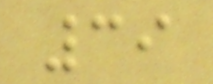39
